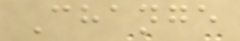Change
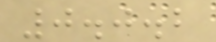0.0.2
